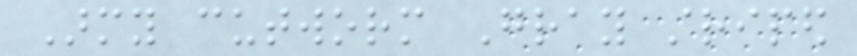Army cutworm Gray striped
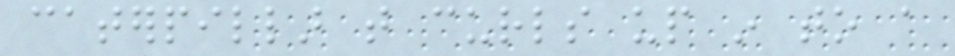caterpillar that curls up in to a
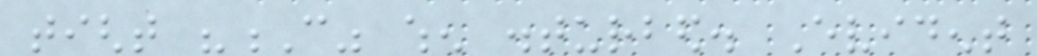tight "C" when disturbed. Evident
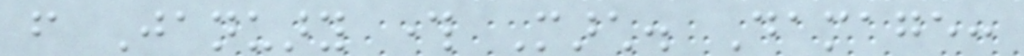from January through March. Damage:
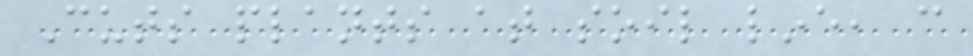Cuts plants at soil line, can
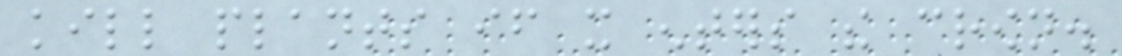kill plants if it enters the crown.
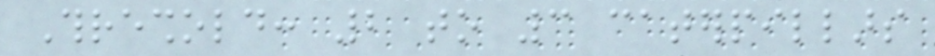Threshold: 2 to 3 caterpillars
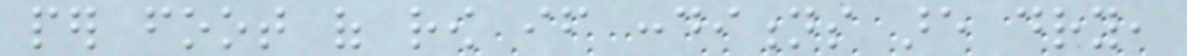per foot of row if conditions are dry,
